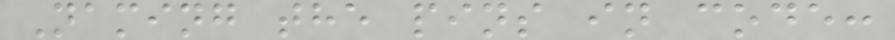Naming the pins in code:
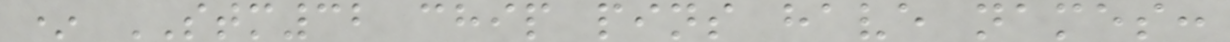* STM32 chip pins have names:
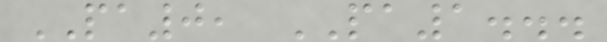PA0, PA1...
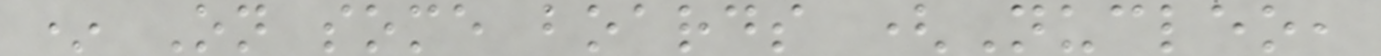* On some boards (Nucleo,
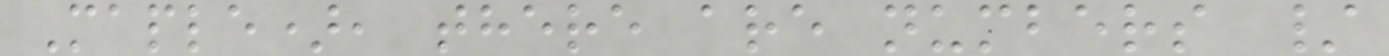Maple), there are numbers /
